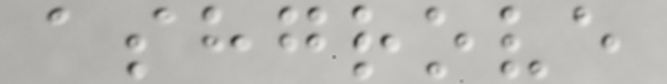ashgrove
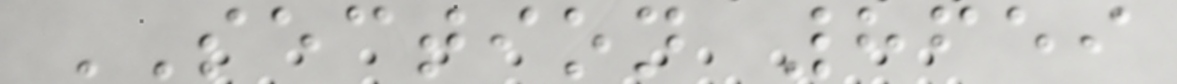SECTION 8659
